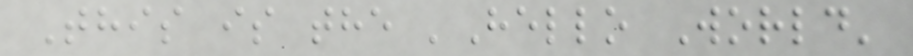This is the 'Hello World'
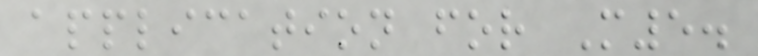application for M5.
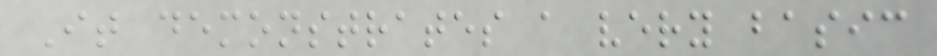It demonstrates a very basic
